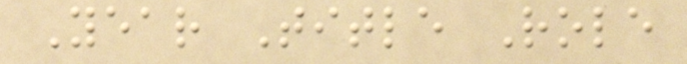Year Title Role
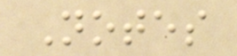Notes
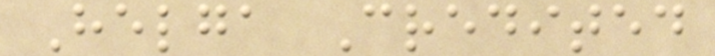Helga Credited
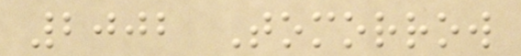2002 Tomorrow
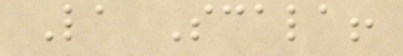La Scala!
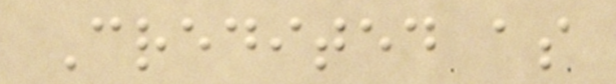Credited as
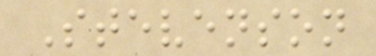Stevenson
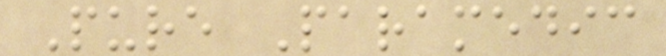Pure Paramedic
